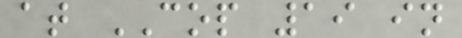at COP 19 in
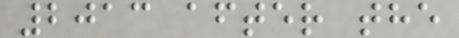2013 after the
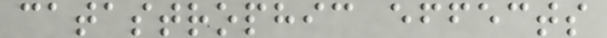catastrophic effects
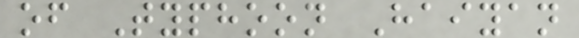of Typhoon Haiyan
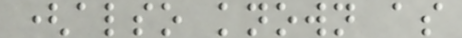(also known as
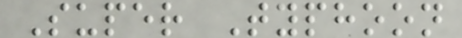Super Typhoon
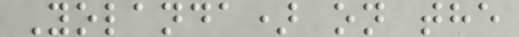Yolanda) on the
